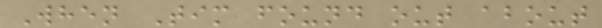When Tim found out about
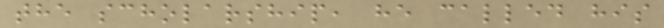the scholarship, he called his
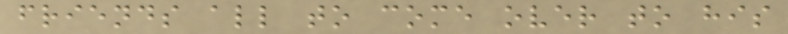friends all to come over to his
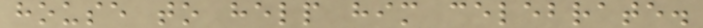house to help him celebrate.
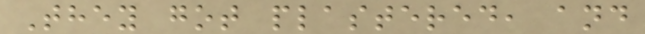They got plastered, and
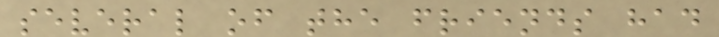several of the friends had
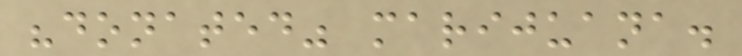"donated" marijuana.
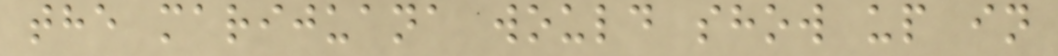the marijuana would show up in
